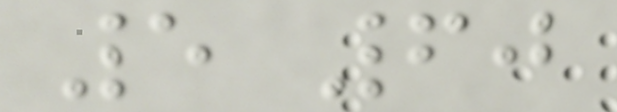5 60
